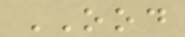OOD
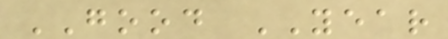GOOD YEAR
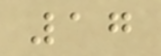17
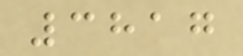3817
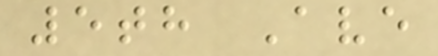5th Ave
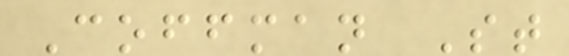Coffman St
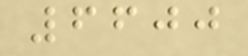6600
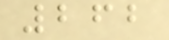262
